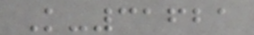K-31621
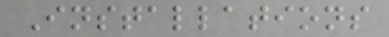Installations
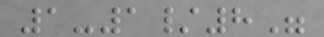1-1/8"
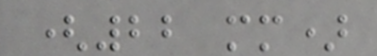(22 mm)
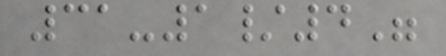31-1/4"
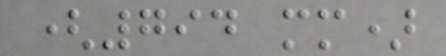(794 mm)
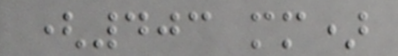(403 mm)
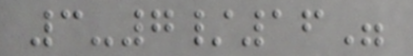3-7/16"
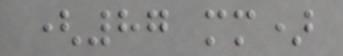(87 mm)
